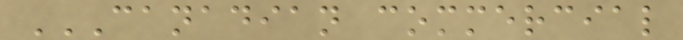CANADIAN COMMERCIAL
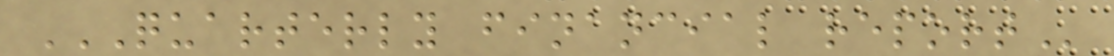QUARTERLY FINANCIAL REPORT
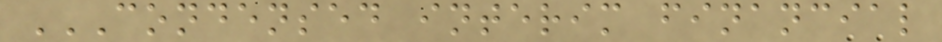CONDENSED INTERIM FINANCIAL
